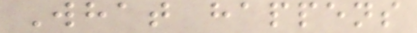What happens
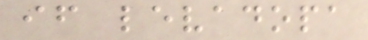if levadopa
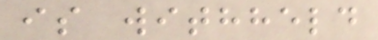is withheld
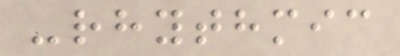-rhythmic
